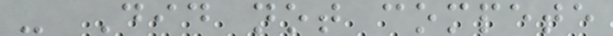- Did not compete
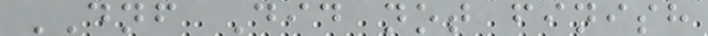DNF Did not finish
